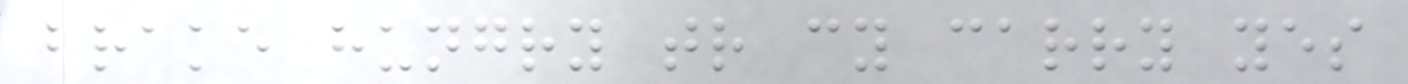brake hungry tr cy carry yes
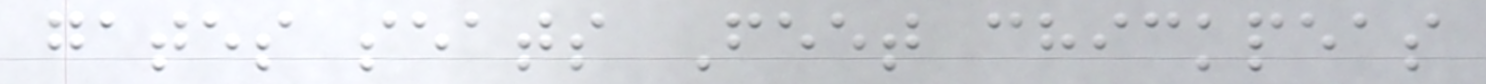gates seats Feet chickpeas
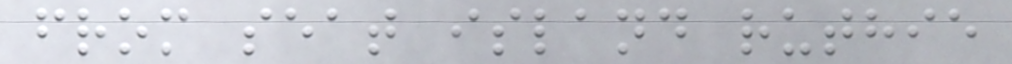from seat island ruthie
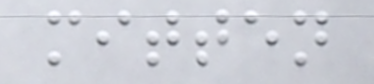mitten
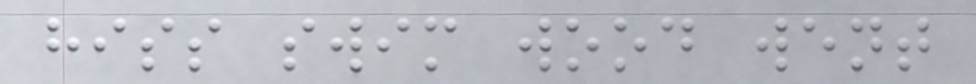hiss swim wood went
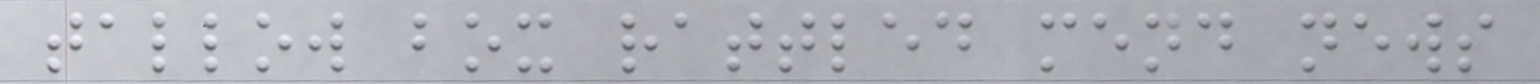tallow box rattled mend news
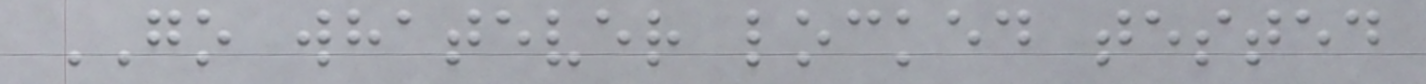GO whatever locked tested
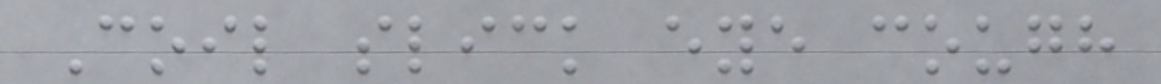Coil slick eye cough
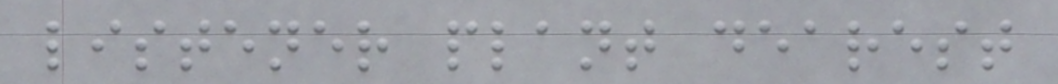listener plant dearest
